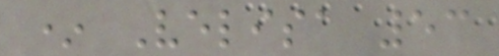* Velisa 53
